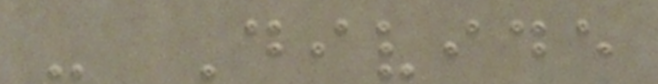- Divide
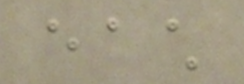each
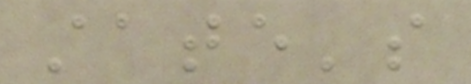state's
